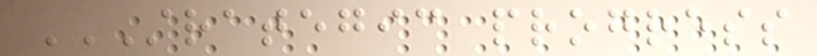STRATEGIC PROGRESS
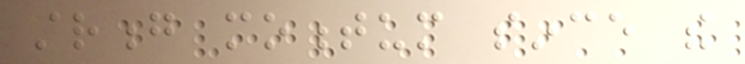strong momentum since the
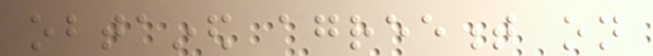obtained agreement on
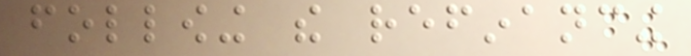following the refinancing
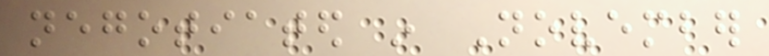negotiated in November
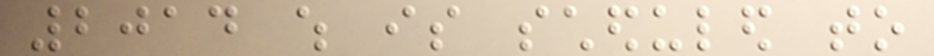2014 which is scheduled to
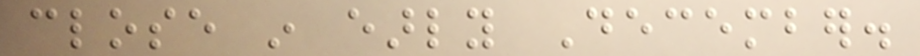close in early December.
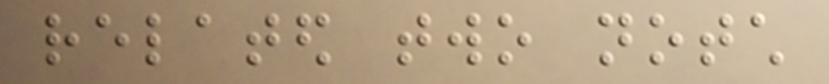related two notch
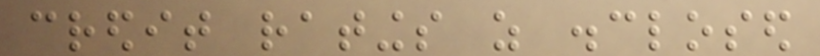credit ratings as disclosed
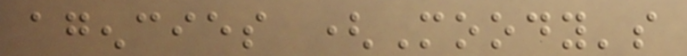agencies (Moody's
